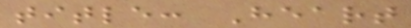title: Heart
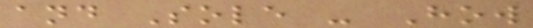and Sole - How
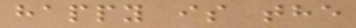happy is the
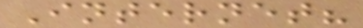Internet?
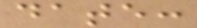date:
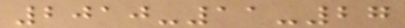2010-11-27
